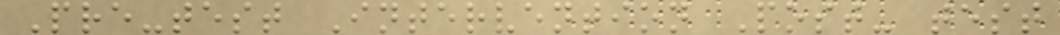Pre-test Intervention Post- test
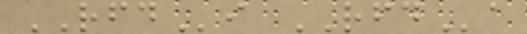RFDi RFDa
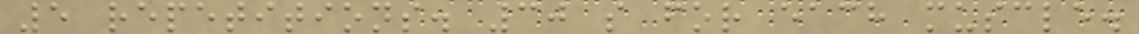5 repetitions. 30 s for each muscle.
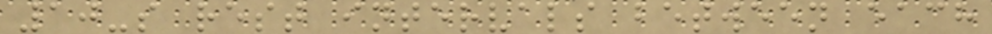10-s rest intervals between each
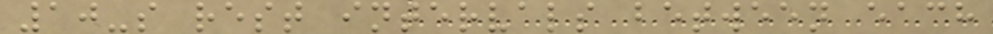10-s rest intervals between each
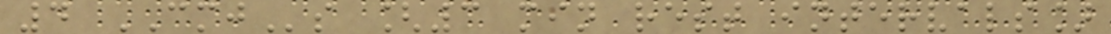4 CMJs [3 min rest intervals]
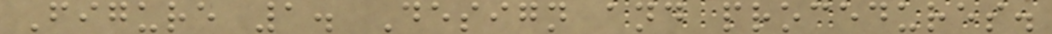Figure 1. Design and procedures.
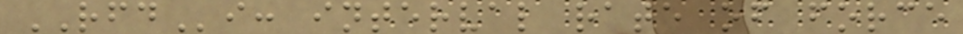RFDi: interval rate of force
